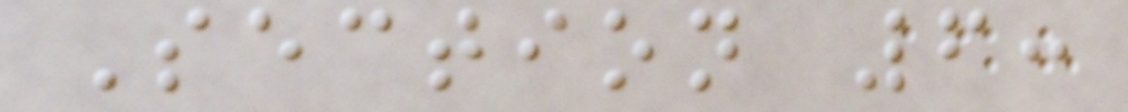Section 6:
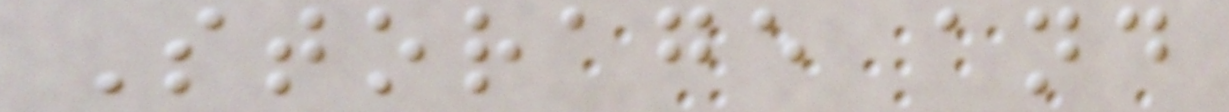Storage and
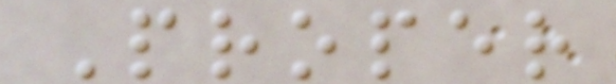Proper
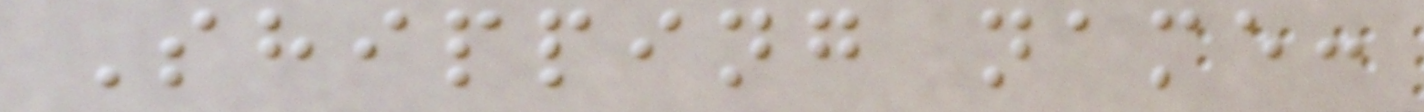Shipping name:
